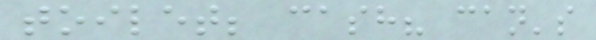toilet; cash? can's
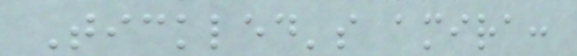Tickled's amira:
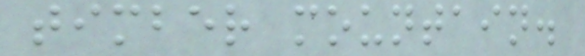timber mountain.
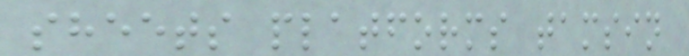sheets platforms tamsin
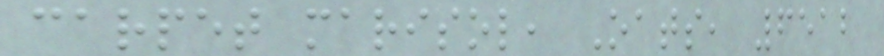carpet marisol, Oats, 6512
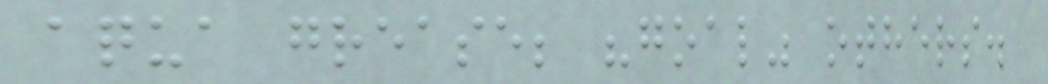aqua grease; "goal" others.
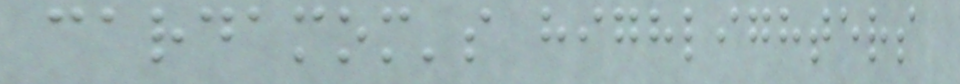cardamom's highlighters
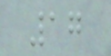17
